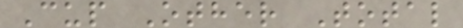Cup Other Total
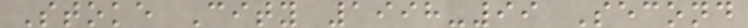Stoke City 1998-99 Second
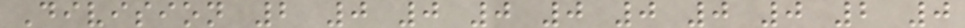Division 2 0 0 0 0 0 0 0 2 0
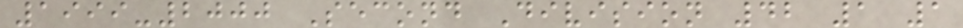1999-2000 Second Division 42 1 1
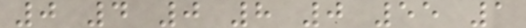0 4 0 8 0 55 1
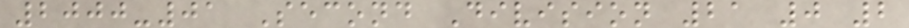2000-01 Second Division 21 0 2
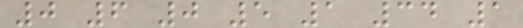0 6 0 5 1 34 1
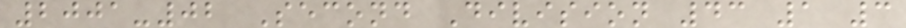2001-02 Second Division 43 1 3
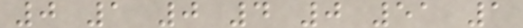0 1 0 4 0 51 1
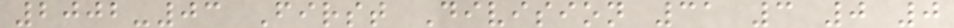2002-03 First Division 31 3 0 0
